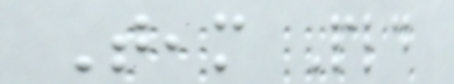Team Pld
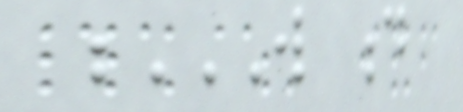W D
